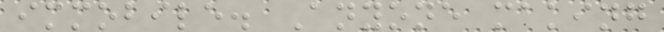immobile. Anyone making
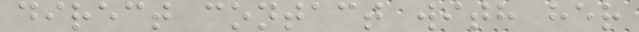direct contact with her
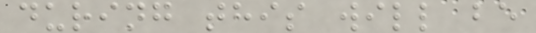during this will be
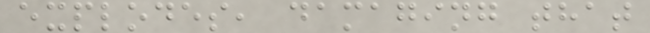explodes, damaging that
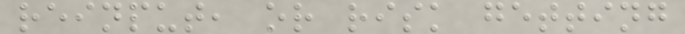reinput, or risk getting
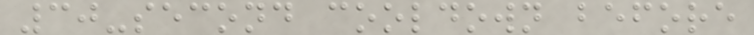30-second cooldown before
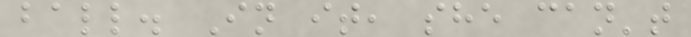ball. In it, she can't
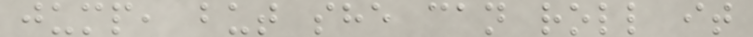jump, but she can roll it
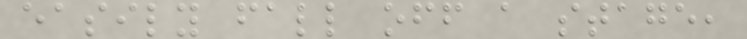easily fall off a stage,
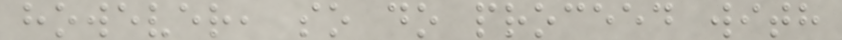however, so do proceed with
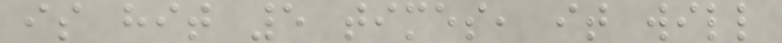is hit 5 times, it will
